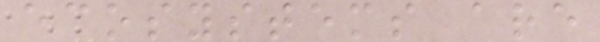ecosystems are
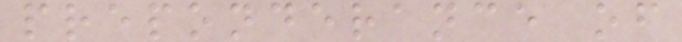preponderance of
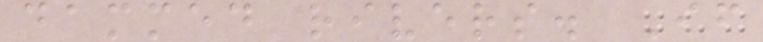dammed rivers. If
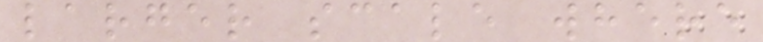larger scale where
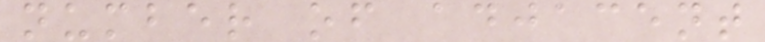number of adjacent
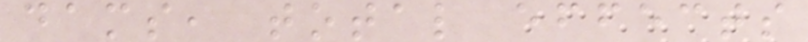dams, total effects
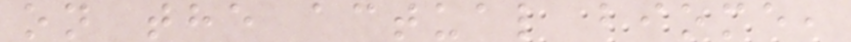on the actual biome,
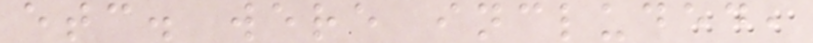etc. were included,
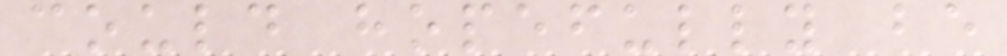could hopefully be
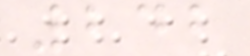242
